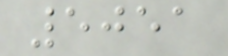5051
